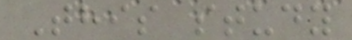This study
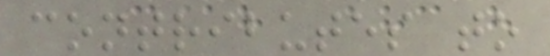contributes to
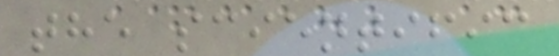the scientific
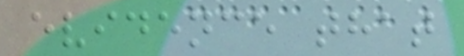evidence that
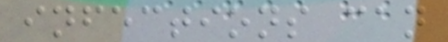infections can
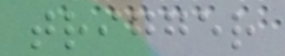trigger
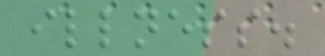illness.
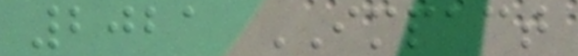2021 IMPACT
